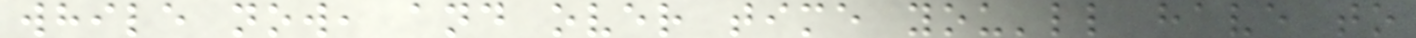while now, and over time you'll have to
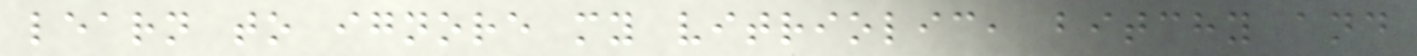learn to ignore my vitriolic, bitchy and
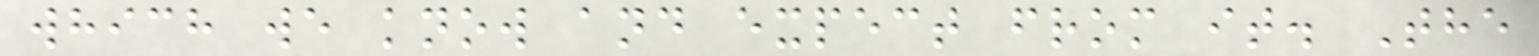which we know and expect from it. The
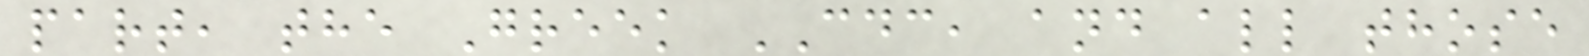part, the Greek CDC, and all those
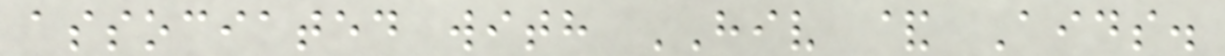associated with HIV & Aids.
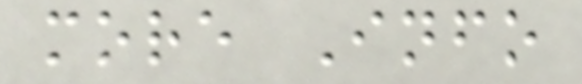more Info
